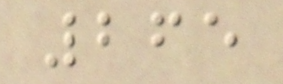265
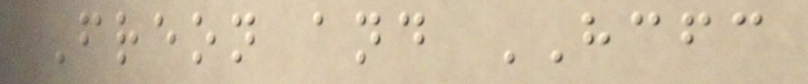Freon and HCFC
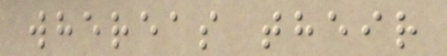whereas their
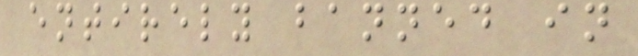entirely banned in
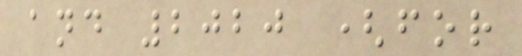and 2020 (for
